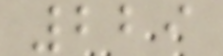229
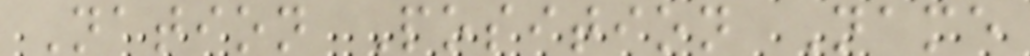Nation Position Name
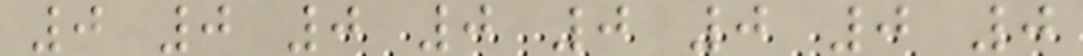0 0 0 0 0 0 0 0
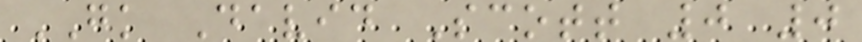GK David Scott 0 0
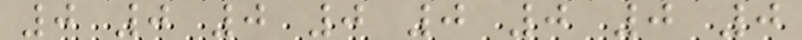0 0 0 0 0 0 0 0
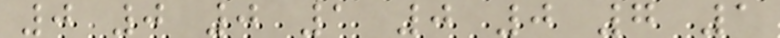0 0 0 1 0 0 7 1
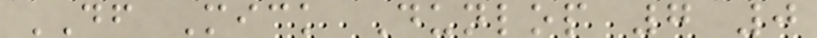DF Mick Dunlop 7 0
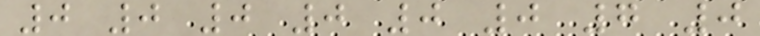0 0 0 0 0 0 7 0
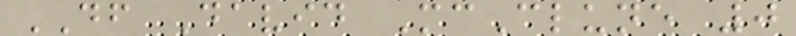DF David McClune 0
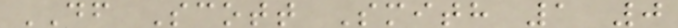DF Scott Smith 1 0
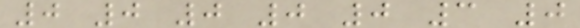0 0 0 0 0 3 0
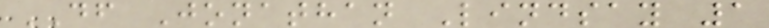DF Jonathan Lindsay 1
